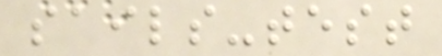sails-test
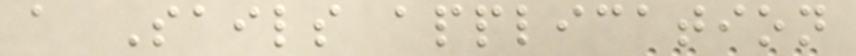a Sails application
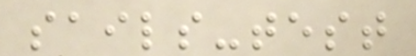sails-test
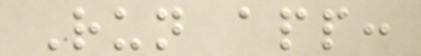Run app:
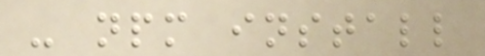- npm install
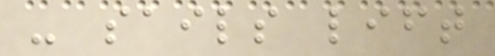- sails lift
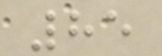85
